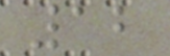12
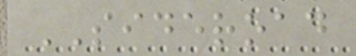SIDEROAD
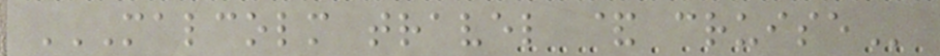MALCOLM TRAVEL & CRUISE
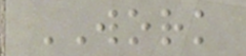WORK
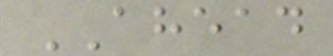AHEAD
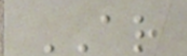AR
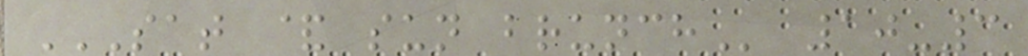SAT & SUN BRUNCH 10-3
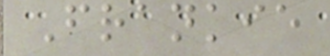Frankie
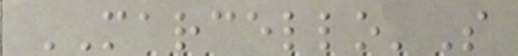MARCELLO'S
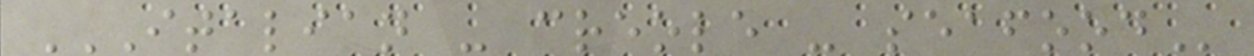ITALIAN - CREOLE - SEAFOOD
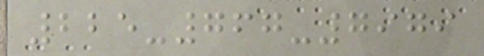225-767-7979
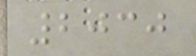2030
